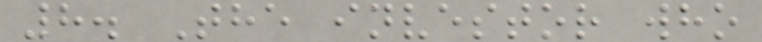8. The investor who
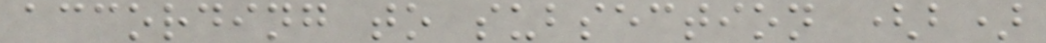according to subsection (b)
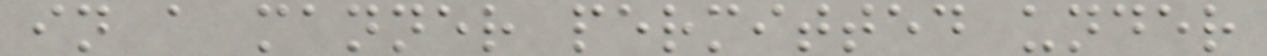in a manner permitted under
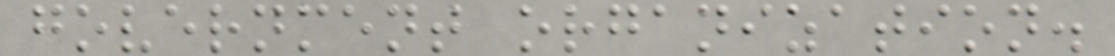government organization.
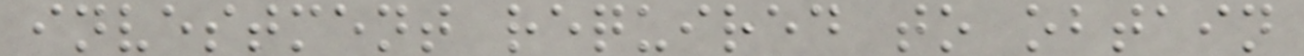investment required to obtain
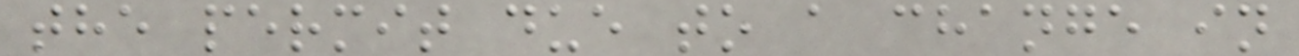the permit due to a change in
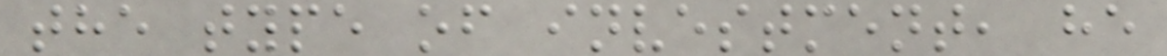the type of investment, he
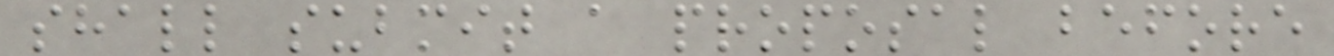shall submit a proposal before
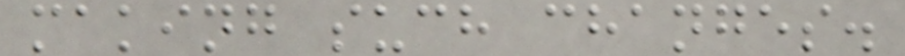making such changes.
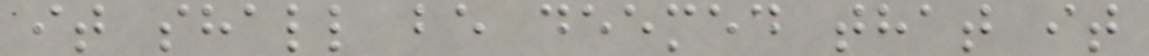it shall be deemed that it
